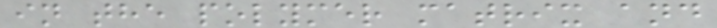in the polymer matrix and
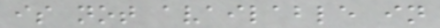is not available in
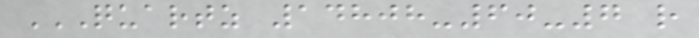QUARTZ 14808-60-7 R
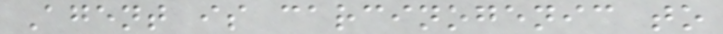Agent is carcinogenic to
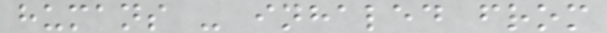humans - inhaled from
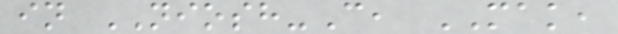in NIOSH-C, MAK,
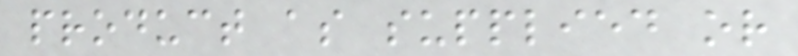product as supplied or
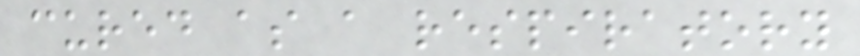cured as a respiratory
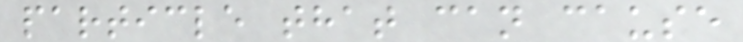particle that can cause
